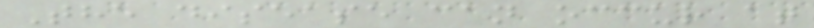The disease can occur at
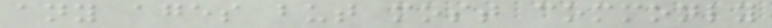any ages but most commonly
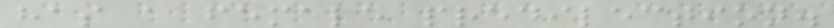has a female predilection.
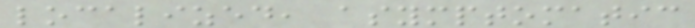localized, asymptomatic
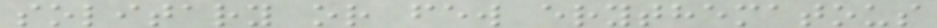solitary or few erythematous
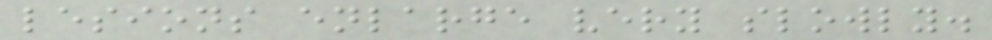lesions enlarge very slowly.
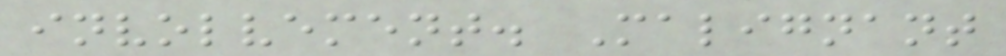involvement. Malignant
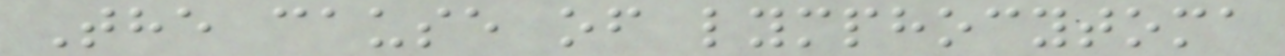The cause of lymphocytoma
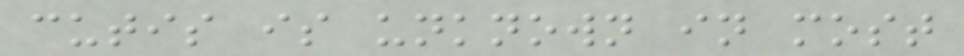cutis is unknown in most
